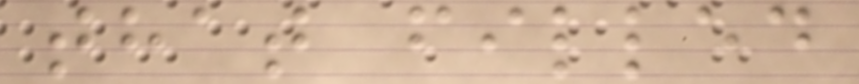that filled
